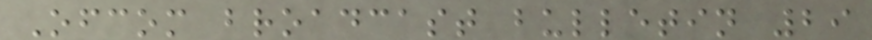Ofcom broadcast bulletin 29
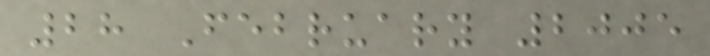28 February 2005
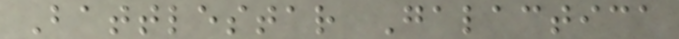Battlestar Galactica
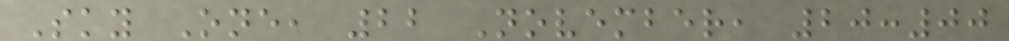Sky One, 22 November, 20:00
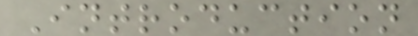Introduction
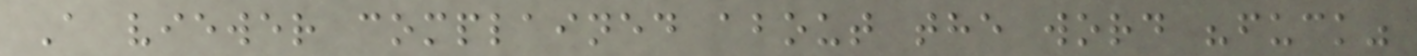A viewer complained about the word "fuck"
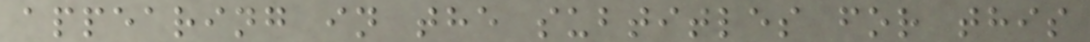appearing in the subtitles for this
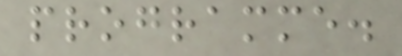programme.
